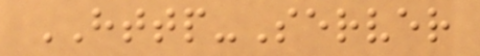HTTP-Server
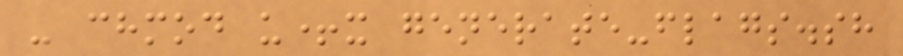- chmod u+x generate-flags.sh
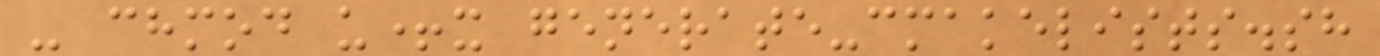- chmod u+x generate-cmakelists.sh
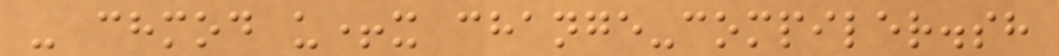- chmod u+x change-compiler.sh
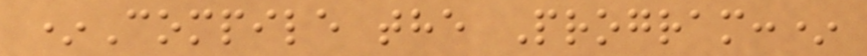*Compile the Program:*
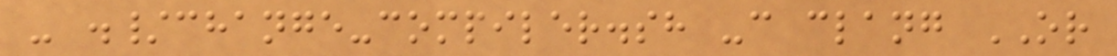- ./change-compiler.sh -c clang OR
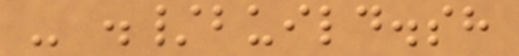- ./build.sh
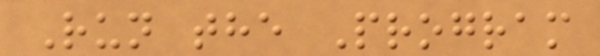Run the Program
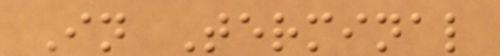In Terminal
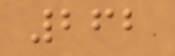262
